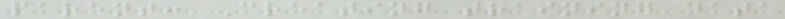parent: Creating training data
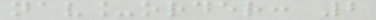nav_order: 2
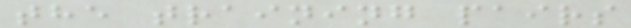the training pairs
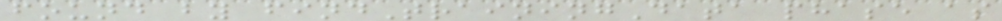found by findTrainingData phase as
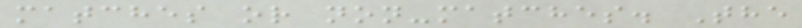matches or non-matches. The
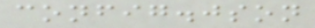config.json
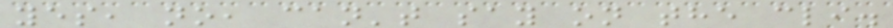yes, no, can't say on the cli.
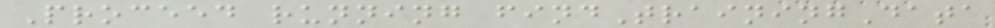Proceed running findTrainingData
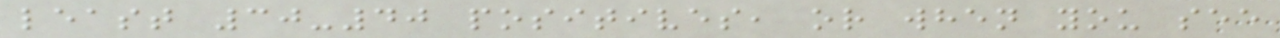least 30-40 positives, or when you see
